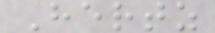Hertz
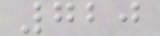720
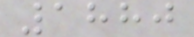1880
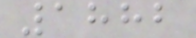1882
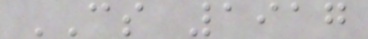CS 1917
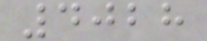4028
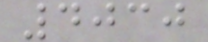4030
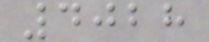4028
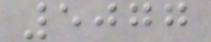5077
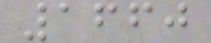1660
